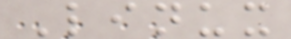Linux
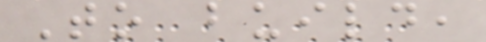To build,
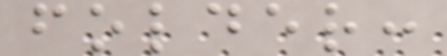folder:
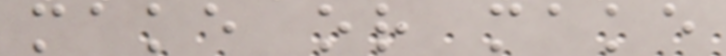make or make
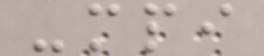-mpi
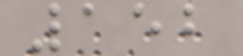152
